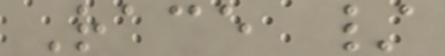Race /
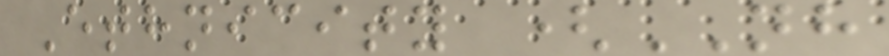Ethnicity (NH
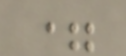=
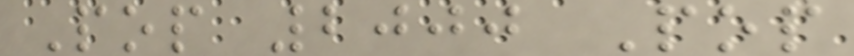Pop 2000 Pop
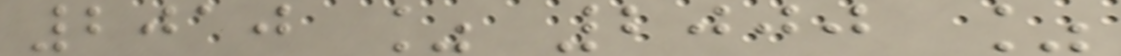2010 % 2000 %
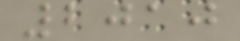2010
